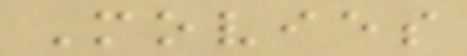Movies
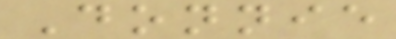Donnie
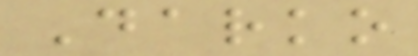Darko
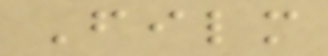Film
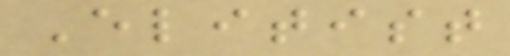Elitist
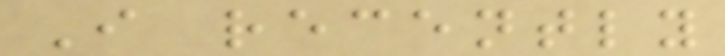I recently
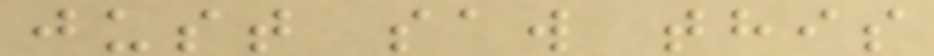just saw this
